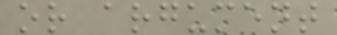or argument
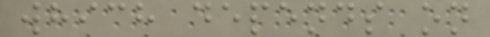which depends on
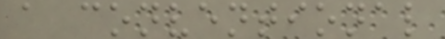a conventional
